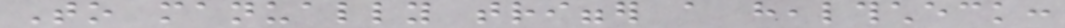To manually trigger a healthcheck:
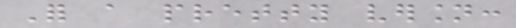For a pretty version:
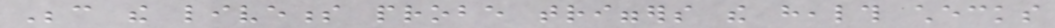Because the liveness probe triggers the health checks
